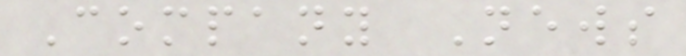Company News
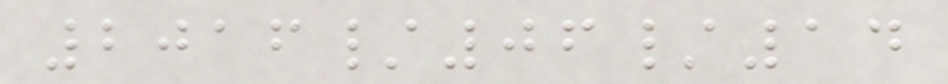2016/06/14
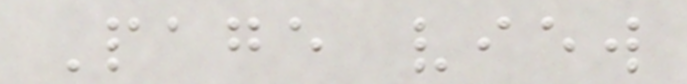Page view
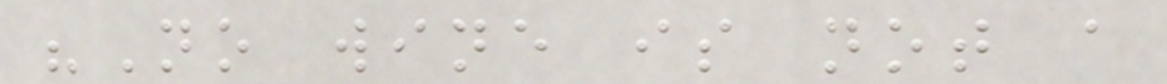"No wine is not a
